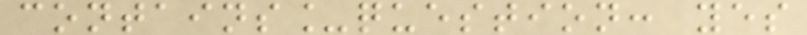contains_question: yes
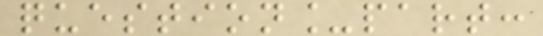question_part:
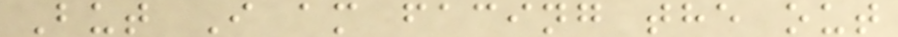But I am facing the out
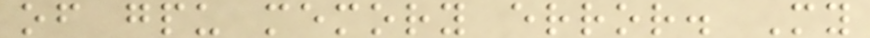of gpu memory error. My
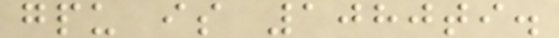gpu is 1080ti.
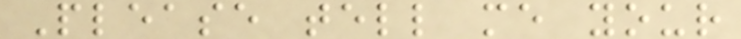Please tell me your
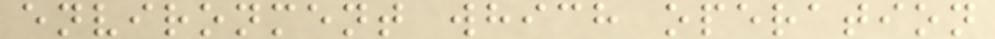environment which operation
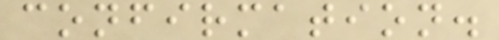confirmation.
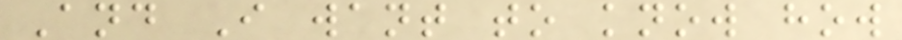And I want to know how
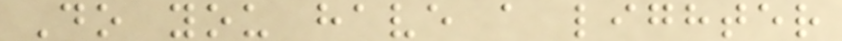Do you have a lighter
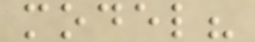model?
